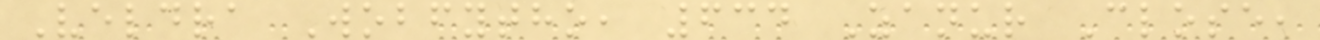Veldra Wobfytho, 634 Zanur Close,
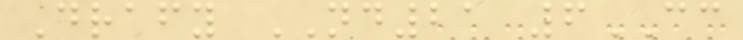Drafy ND21 6CC
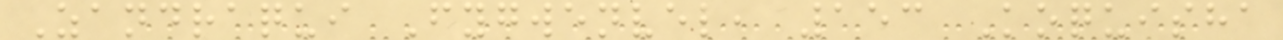Zandraqui Fygwenvel, 153 Koquisha
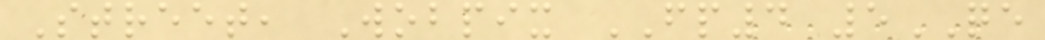Street, Wobpix FP4 5QE
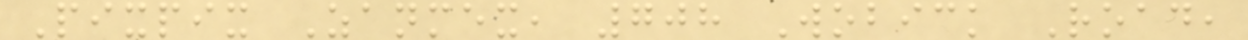Pixpix Zanmex, 708 Wobick Road,
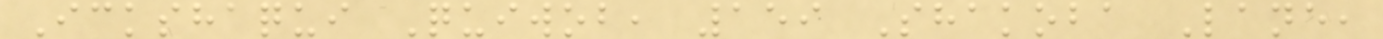Ickshaqui Quiwob, 159 Shakoba Lane,
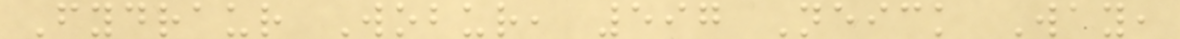Fydraur Wobur, 597 Neick Way,
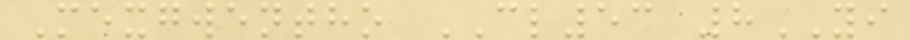Mexgwentho CL53 8YI
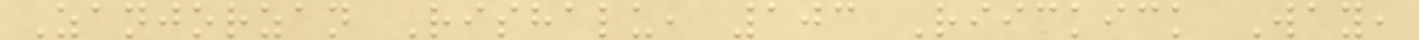Zanjorzan Rishalu, 103 Riickick Way,
